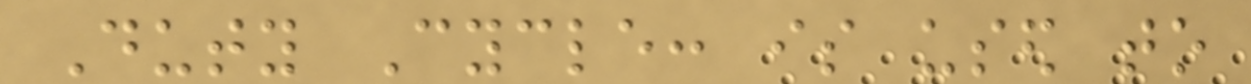Duty Cycle: is used to
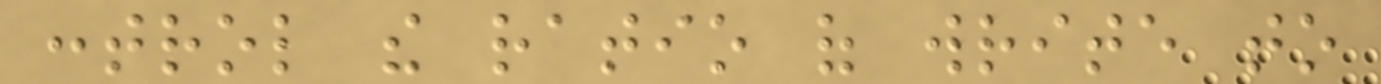control the ratio of write to
